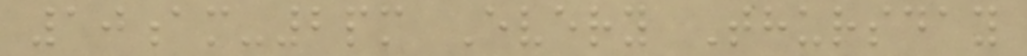10am-2pm Every Thursday
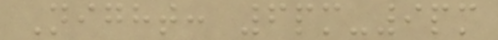Night: 6pm-9pm
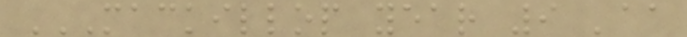MACKILLOP YEAR 9 'AA
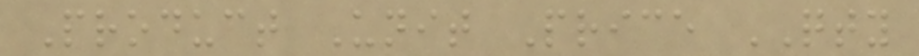Product Unit Price QTY
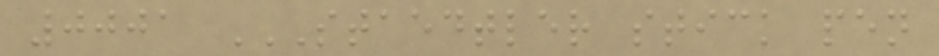0001 STAEDTLER STICK PEN
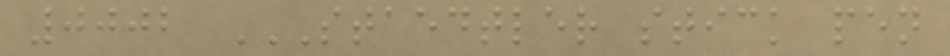0002 STAEDTLER STICK PEN
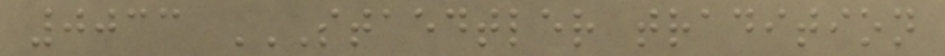0033 STAEDTLER TRADITION
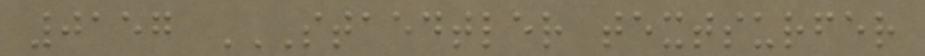0157 STAEDTLER TEXTSURFER
